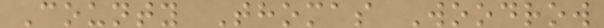County Thomas Woodrow
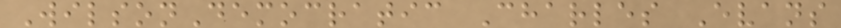WilsonDemocratic Charles Evans
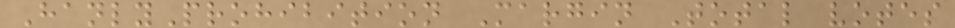HanlyProhibition Margin Total votes
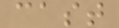cast
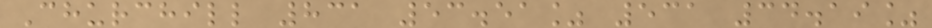Churchill 831 53.51% 531 34.19%
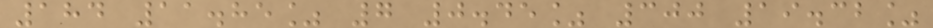184 11.85% 7 0.45% 300 19.32%
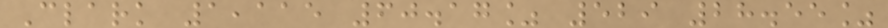Clark 1,115 60.17% 529 28.55%
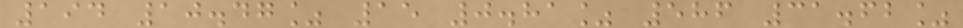194 10.47% 15 0.81% 586 31.62%
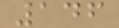146
